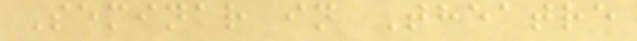Seminar in Theatre
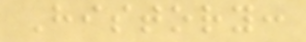History:
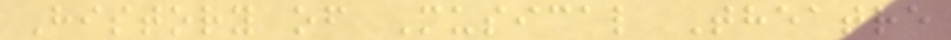History of Musical Theatre
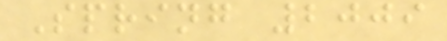Spring 2009
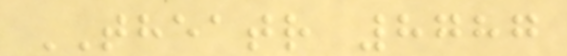THEATR 8787
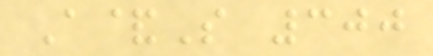A&S 300
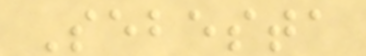Sebesta
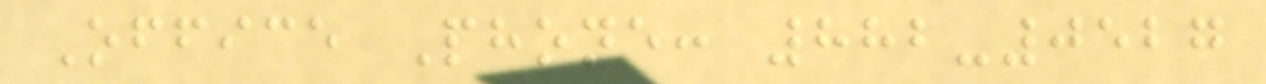Office Phone: 882-0527
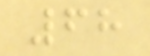68
